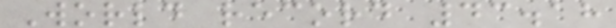World record 43.18
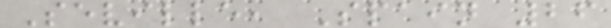Seville, Spain 26
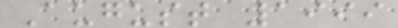August 1999
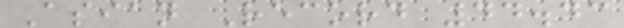Asian Record 44.43
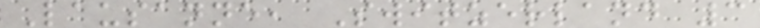Lausanne, Switzerland 3
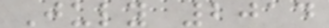July 2014
